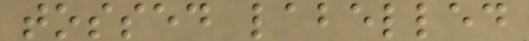tossed labelled
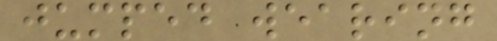jumped wearing
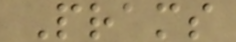Prams
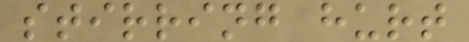stirring hurt
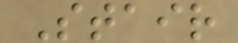Stair
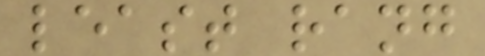least rang
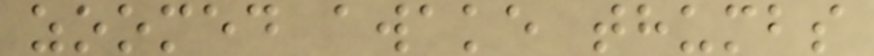zoomed awake thumbs
